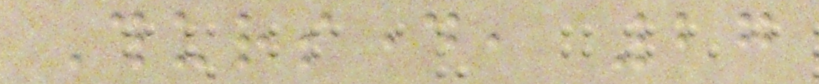Thursday, 27
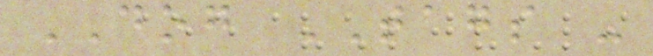DOG TAGS -
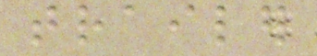trailer
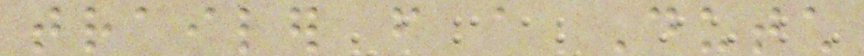trailer from a Dutch
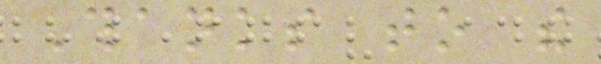Thanks to the
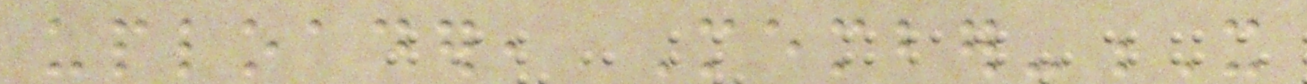uploader, Member-X
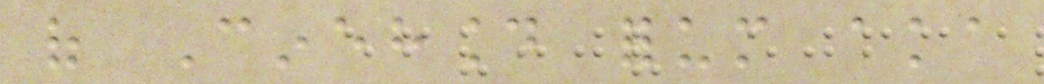of Cinehound forum aka
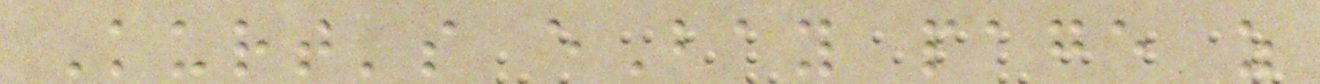Kurt's eBay page as
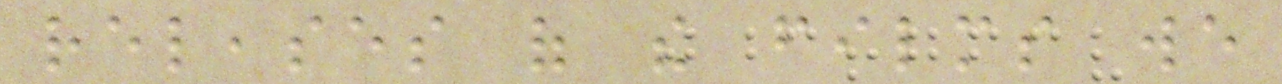releases of the films we
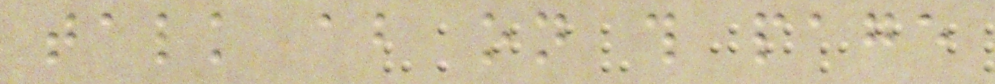talk about on this page
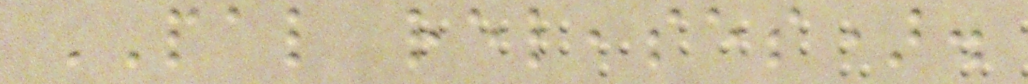PAL releases).
